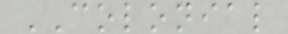COLONIAL
